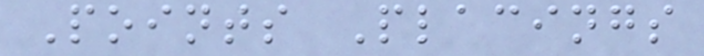Points Placings
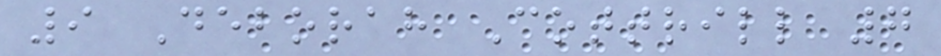9 Deborah Cottrill 7
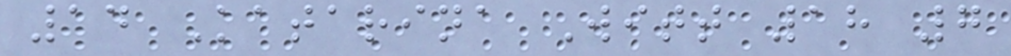14 Katarina Witt 18 7
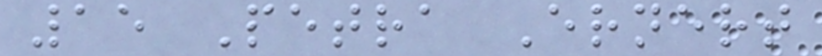15 Petra Ernert
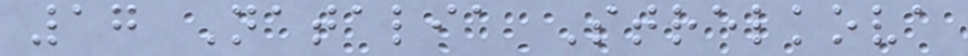17 Natalia Strelkova
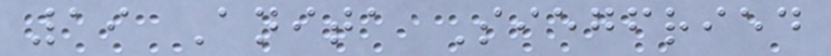19 Anita Siegfried
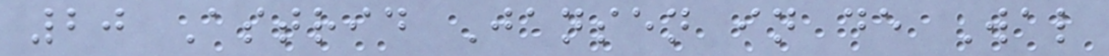20 Astrid Jansen in de Wal
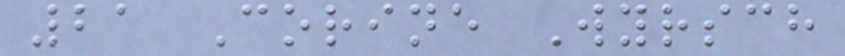21 Corine Wyrsch
